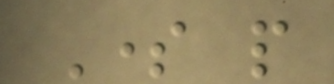Some people
